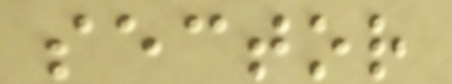sector
